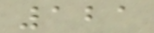121
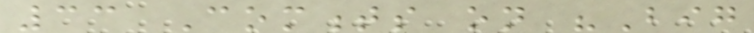33 Comments on "Big
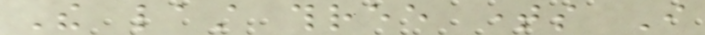The last three times I
